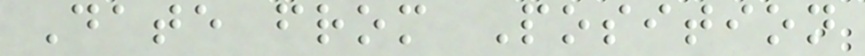Date from Position
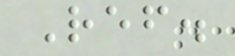Ref.
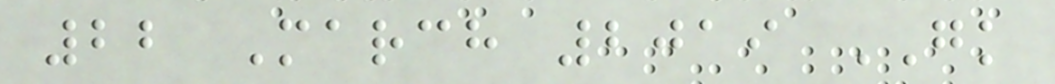22 March 2019 GK
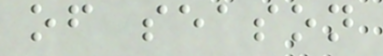of season
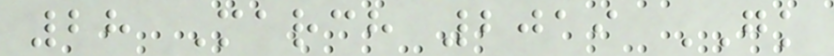28 March 2019 GK
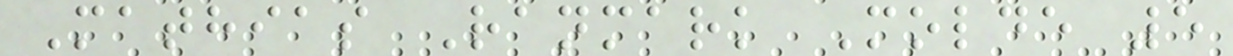Mathias Ranmark Molde 5
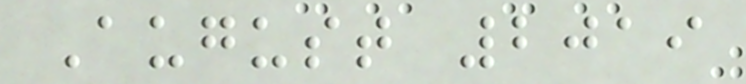August 2019
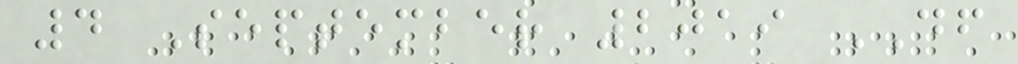4 September 2019 DF
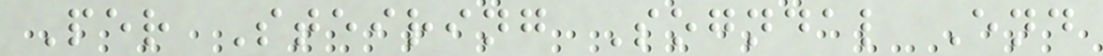Per Steiring Sogndal End
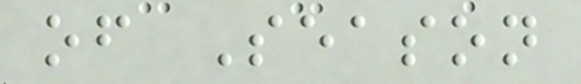of Season
